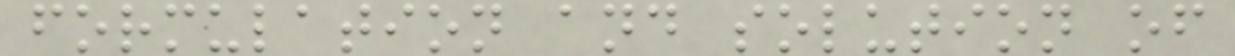formulation and solution of
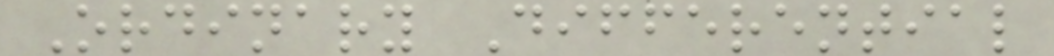Ordinary Differential
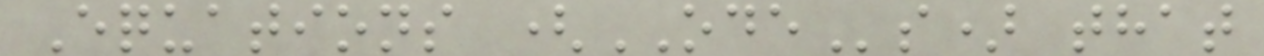Equations (ODEs) that
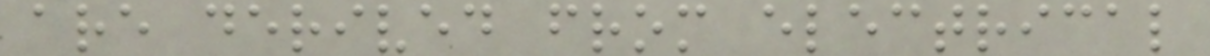are derived from electrical
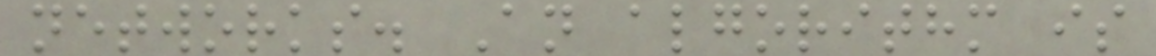networks. An algorithm is
